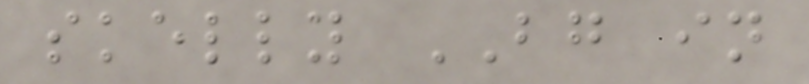skelly BG in
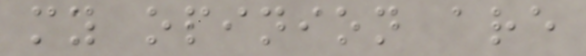my opinion are
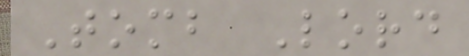Tomb Lord
